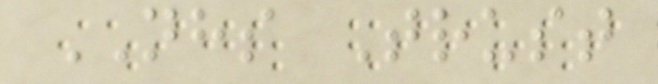NHS Trust
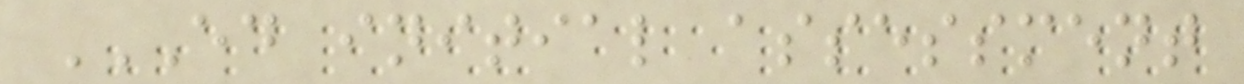ED INITIAL ASSESSMENT
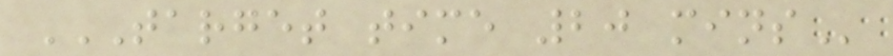TARGET TIME 20 MINS
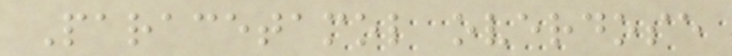Paracetamol overdose
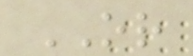OR
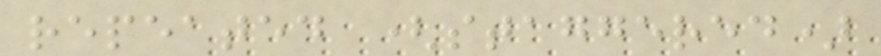repeated (staggered)
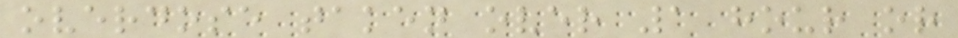overdose taken over 1 hour or
